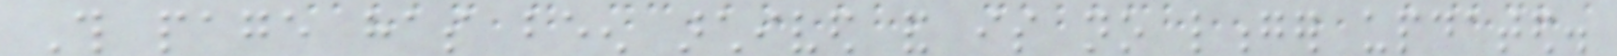This page has been archived and is no longer updated.
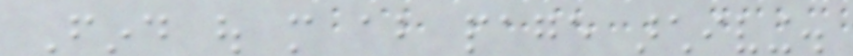Find out more about page archiving.
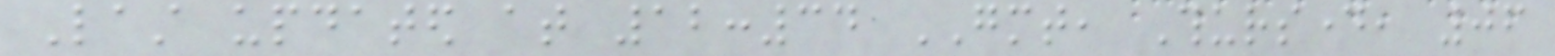Last updated at 12:34 GMT, Thursday, 06
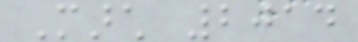March 2014
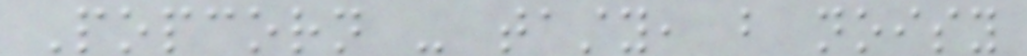Popcorn - tasty, but noisy
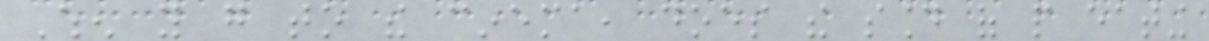When you go to the cinema, does the sound of people eating
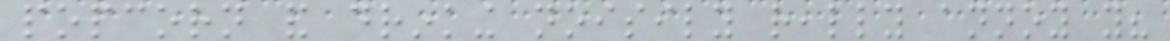popcorn and drinking noisily really annoy you?
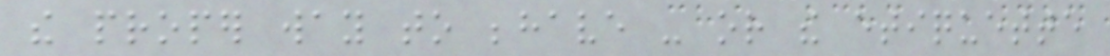the proper way to behave - or the etiquette
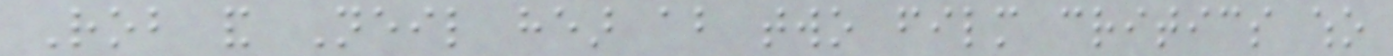Rob and Neil hear about two film critics who
